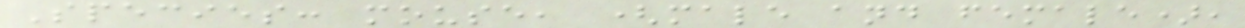Species: mouse, (male and female),
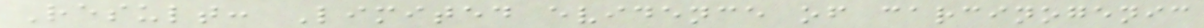Result: Limited evidence of carcinogenic
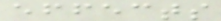effects
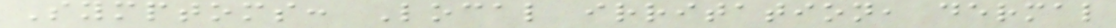Symptoms: Local irritation, dermal
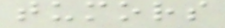tumors
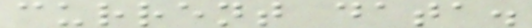current data.
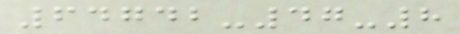64742-47-8
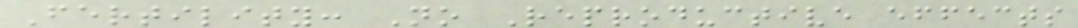Fertility: No Reproductive effects
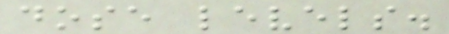dose levels.
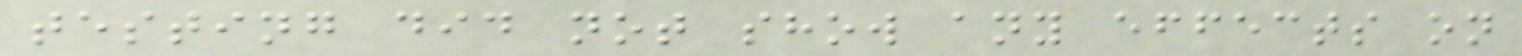testing did not show any effects on
